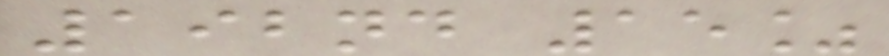192nd 15%
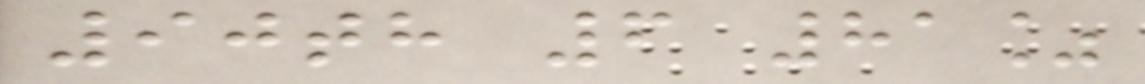90th 6 81%
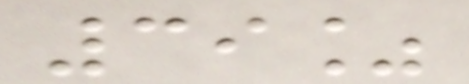39%
